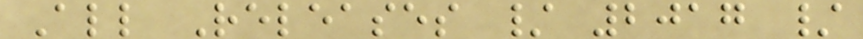All Releases / 2017 /
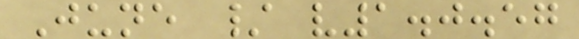June / v1.0.57
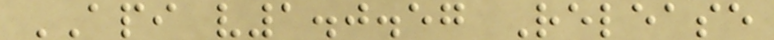API v1.0.57 Release
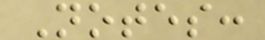Notes:
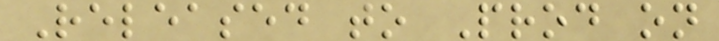Released to Prod on
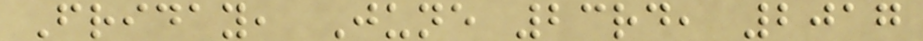Friday, June 23rd, 2017
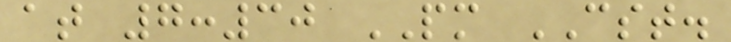at 7:30 PM CST.
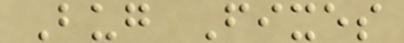Bug Fixes
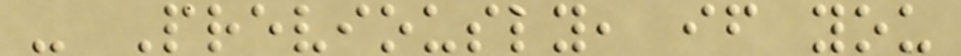- Previously, if you
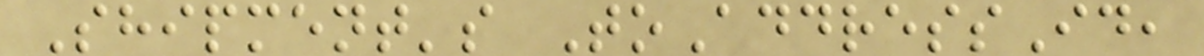Shipment's ToAddressId,
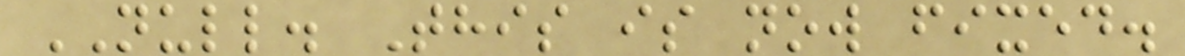NULL. This is now fixed.
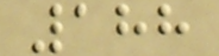188
